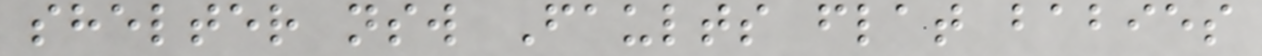shelter nsw Faults flat babies
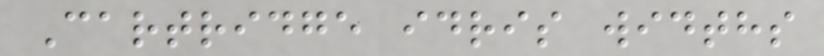Cartridge idris widths
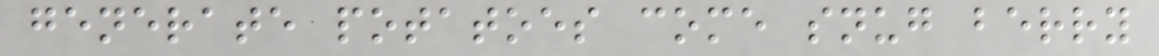generate potatoes come snug berry
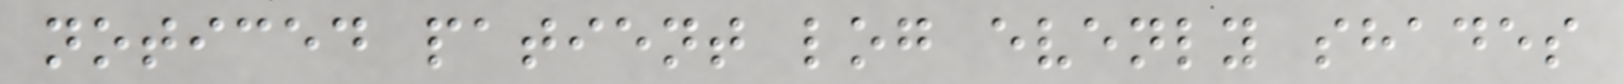noticed patient log evenly shades
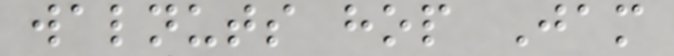walnuts hop Jam
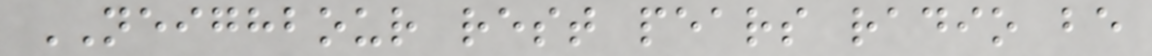NEIGHBOUR rest pears radio be
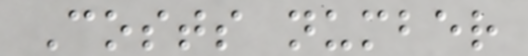Costs number
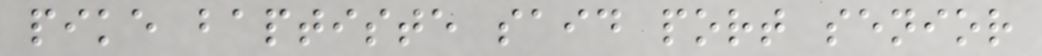pike baptiste said port senior
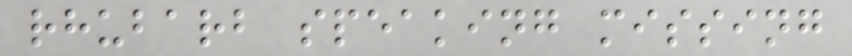rhubarb speaking missing
